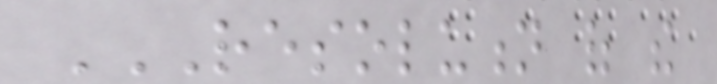RESOLUTION OF THE
